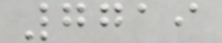7719
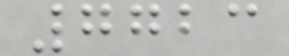7723
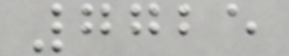7725
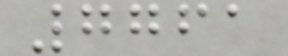7761
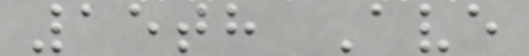15th Ave
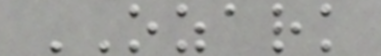OZARK
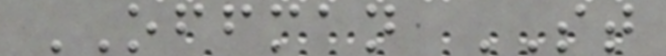OFFMAN ST
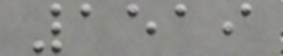1519
